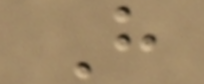H
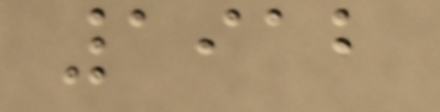1912
